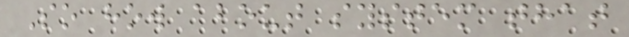So how about system that
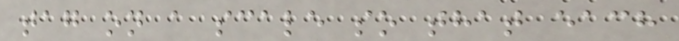tag on a scale so that each
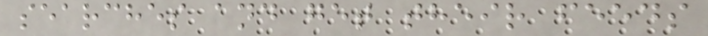searches and get their feeds
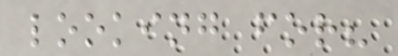looking for?
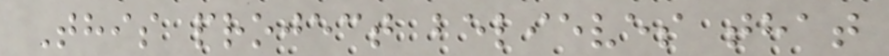This project believes that
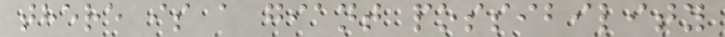there is a giant possibility
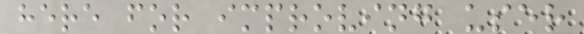here for improving user
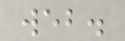web.
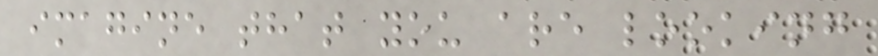imagine that you are looking
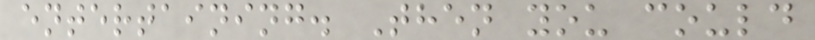entertaining. Then you could
